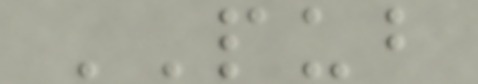PUB
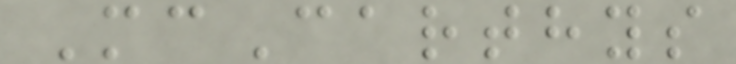McCarthys
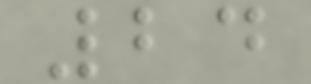24
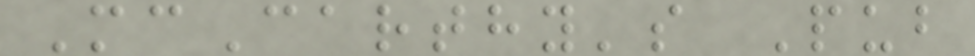McCarthy's Pub
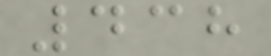438
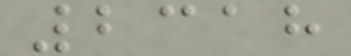2318
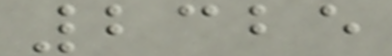2325
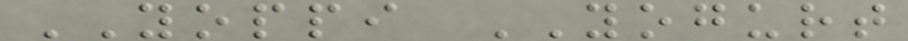YOPPI YOGURT
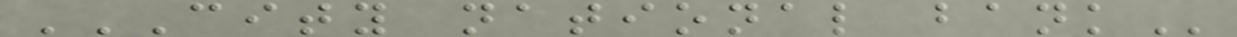CITY NATIONAL BANK
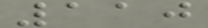110
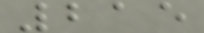215
